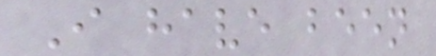I have been
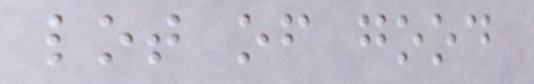lot of good
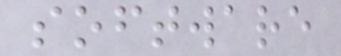software
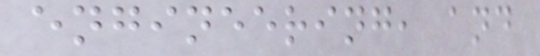engineering, and
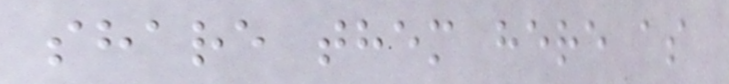share them here as
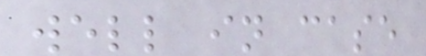well in case
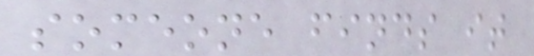someone finds it
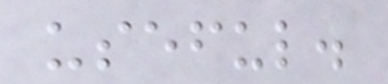useful.
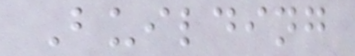Building
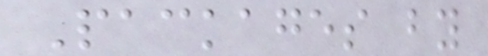Packages by
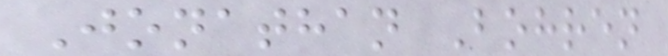Jonathan Bohren
